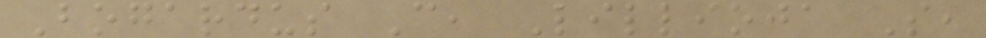Bogardus C, Lillioja S,
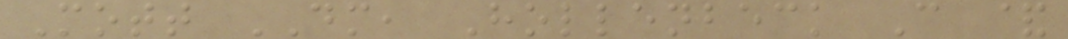Mott DM, Hollenbeck C &
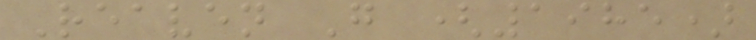Reaven G (1985)
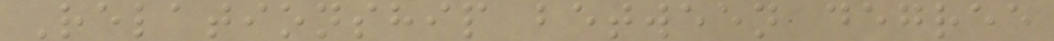Relationship between degree
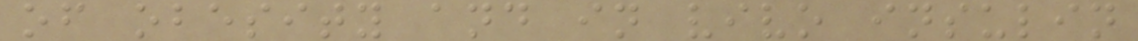of obesity and in vivo insulin
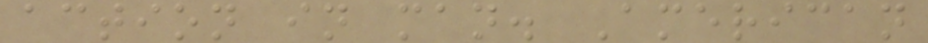action in man. American
